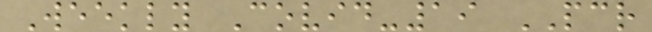Weekly Covid-19 PCR
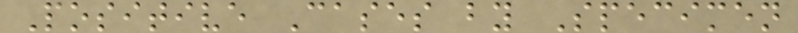Positive Cases by Specimen
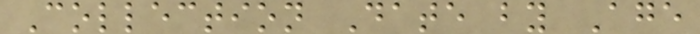Collection Date by Age
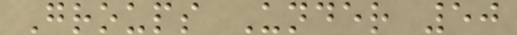Groups Under 50
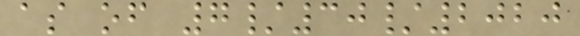as of 7/30/2020
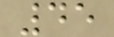45
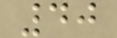40
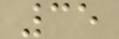35
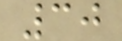30
